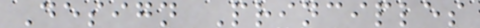Design Principles
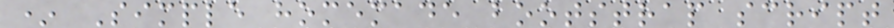* Simple homemade bootstrap script
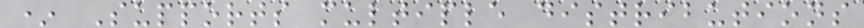* Supports multiple distributions
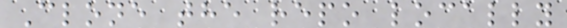Clone the repo locally
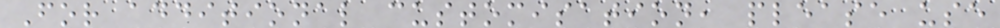For additional customisation, please use
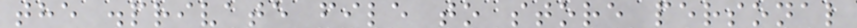the .private file to store personal
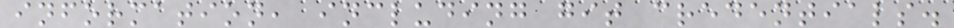information, including git credentials.
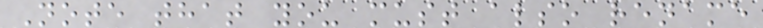Note that you must also rename
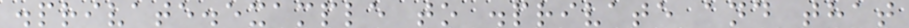.private.example to .private and that
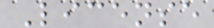License
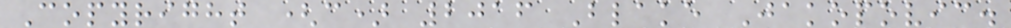Copyright (c) 2016 Blake Jakopovic.
